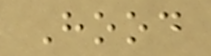Hood
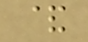&
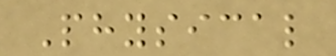Physical
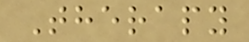Therapy
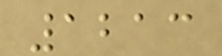1213
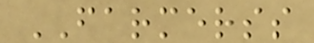FARMERSS
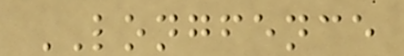LONGFENCE
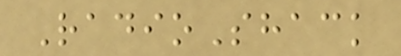RadioShack
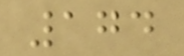174
